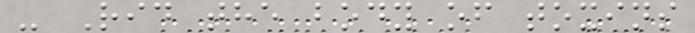- Rid the body of toxins
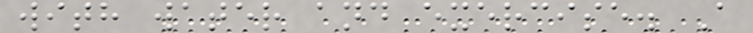with water and exercise. A
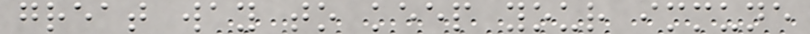great way to keep your immune
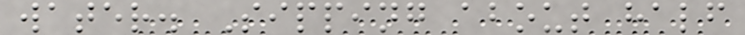water. Sipping about half
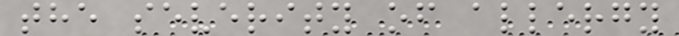the severity of allergy
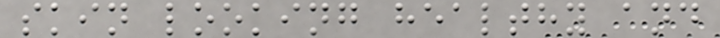skin looking healthy and
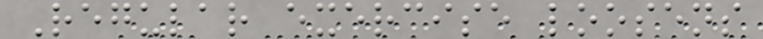Regular exercise loosens
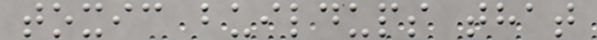toxic buildups that
